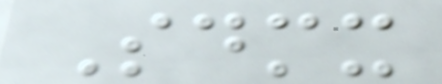Sdmx
